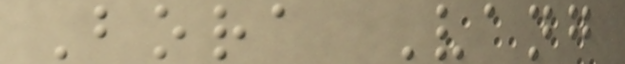Bora Vang
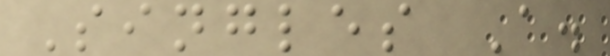Singles A.
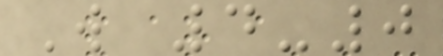W 4-0
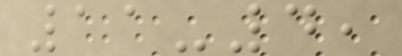11-4,
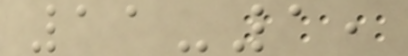11-1,
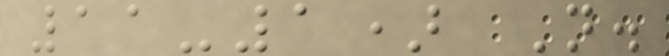11-1) N.
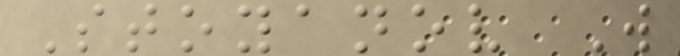Stoyanov W
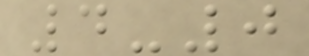4-0
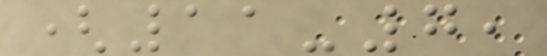(11-7,
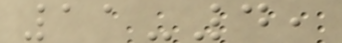11-4,
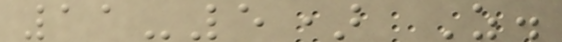11-5) Z.
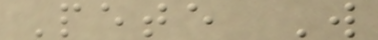Pete W
